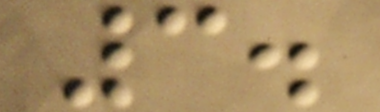3.
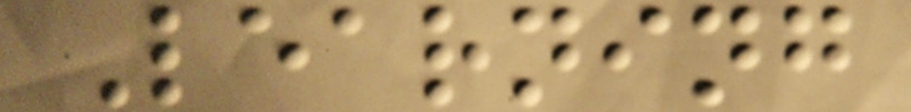Learning
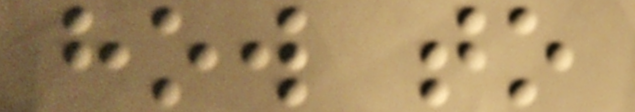how to
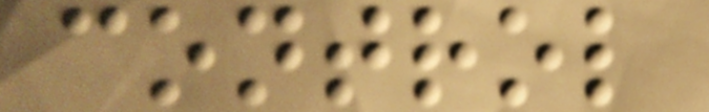control
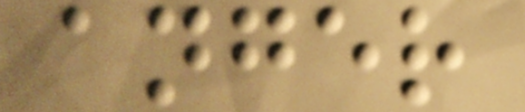anger
